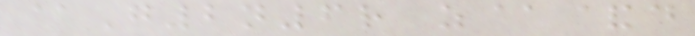@G2n6r z@&d
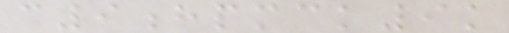c9hpmck9k
